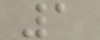1
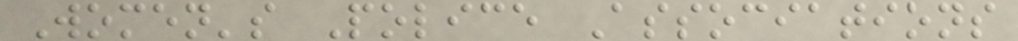Women's Police Associations
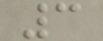3
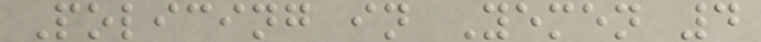Policing in Yemen 4
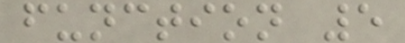function 5
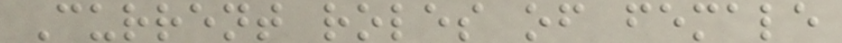Current roles of female
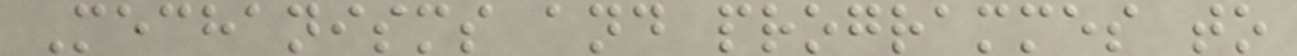Mechanisms and programmes to
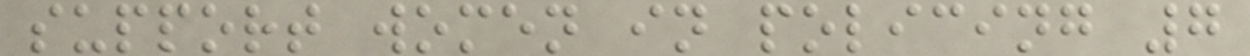support women in policing 7
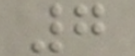7
